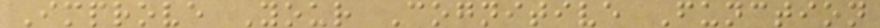Improve Your Cognitive Function
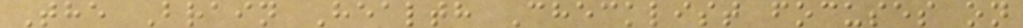The Brain Health Checklist focuses on
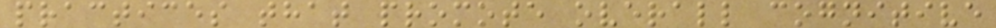practices that promote overall cognitive
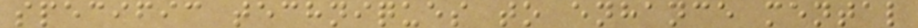specific techniques to enhance mental
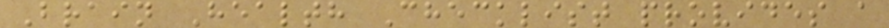Brain Health Checklist provides a
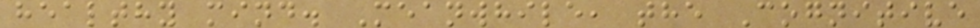healthy mind. Meanwhile, the Cognitive
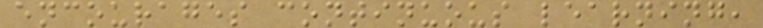encourages continuous learning,
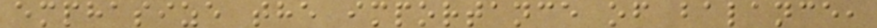emphasize the importance of balance,
